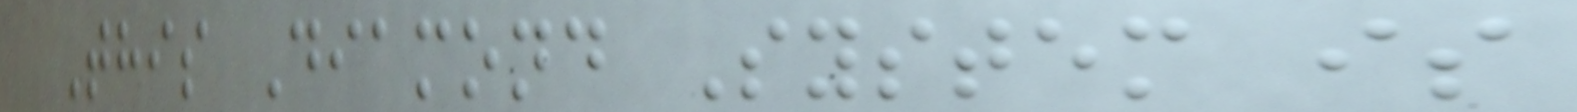This Diamond System is
